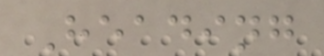Heading
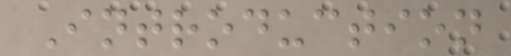Introduction
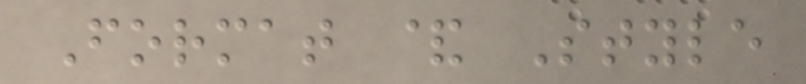Format & Style
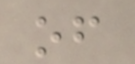of
